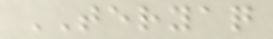TERYAQ
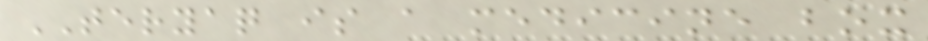TERYAQ is a medicine box
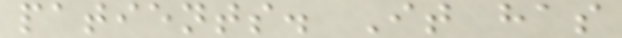patients. It has
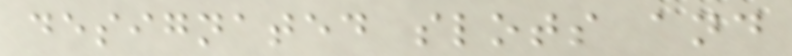designated slots and
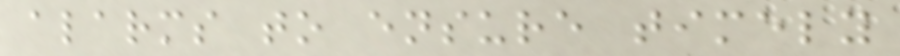alarms to ensure timely
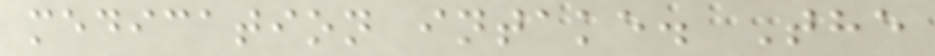medication intake. The
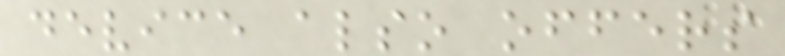device also offers
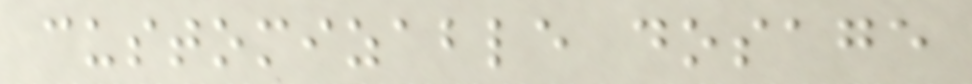customizable dosage
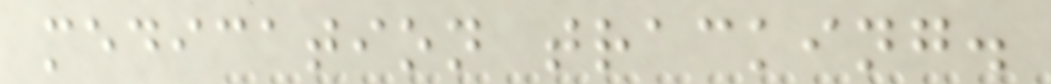medication tracking.
